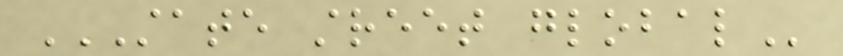STATE STREET GLOBAL
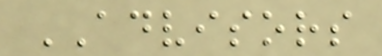ADVISORS
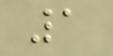1
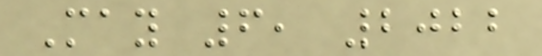May 6, 2022
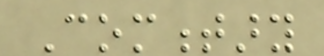Commentary
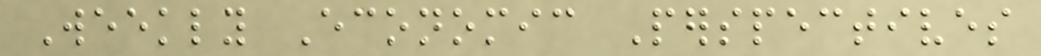Weekly Economic Perspectives
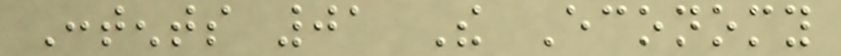Contents 01 The Economy
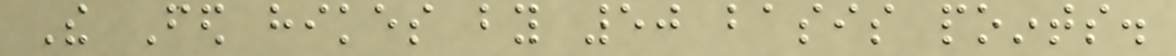The Fed hikes by 50 basis points.
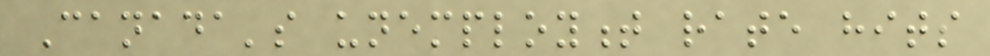Canada's unemployment rate hits
